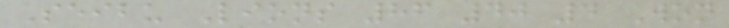Seibu Lions 86 40 4 Won
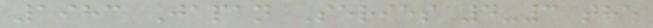1983 Japan Series 4-3 the
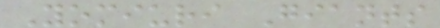Yomiuri Giants
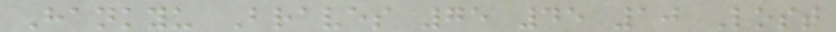Hankyu Braves 75 45 10 Lost
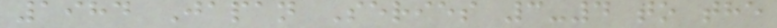1984 Japan Series 3-4 to the
